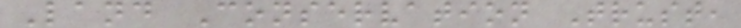Land Conservation Trust,
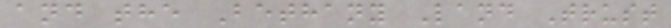and the Bethany Land Trust
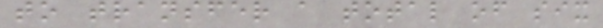to transfer a total of six
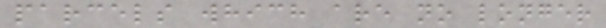parcels which are no longer
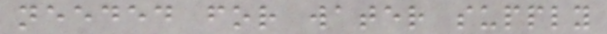needed for water supply
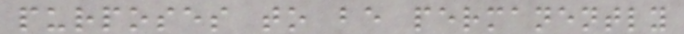purposes to be permanently
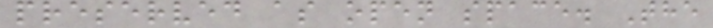preserved as open space. The
